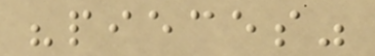"pieces"
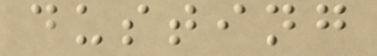dusting
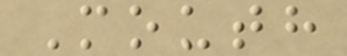Mouth
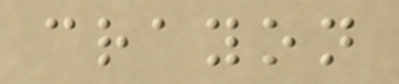crayon
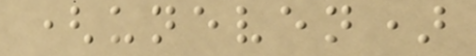(uneven)
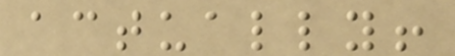actually!
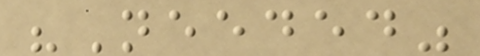"Needed"
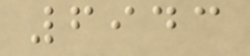6943
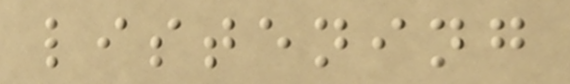listening
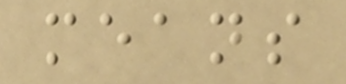means
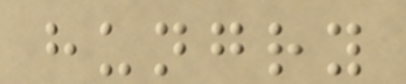hungry
